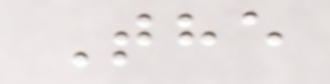The
